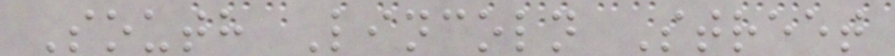South Lincoln Street
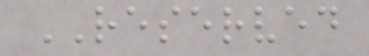RESERVED
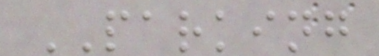PARKING
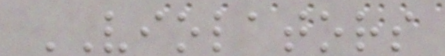VIOLATORS
